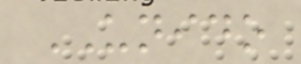UNIDO
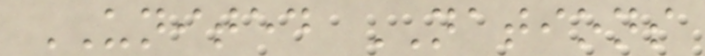UNITED NATIONS
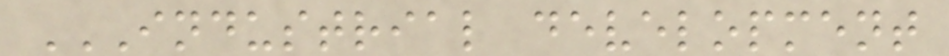INDUSTRIAL DEVELOPMENT
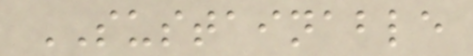SUSTAINABLE
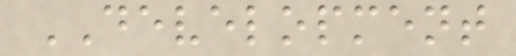DEVELOPMENT
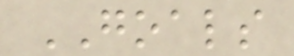GOALS
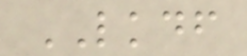LKDF
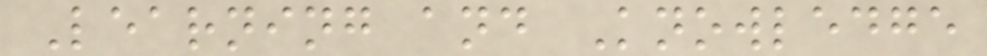Learning and Knowledge
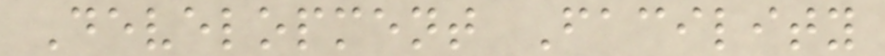Development Facility
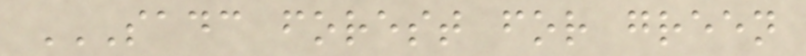SADC FOREST FOR GREEN
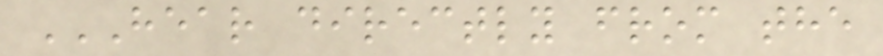HEAR DIRECTLY FROM THE
